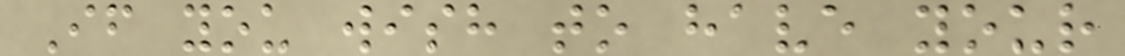If you wish to have your
